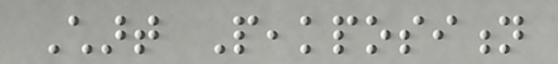Chart Peakposition
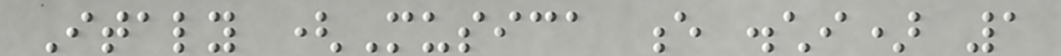Italy (Musica e dischi) 1
